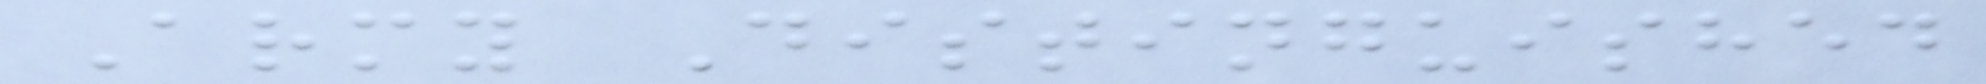Army Distinguished
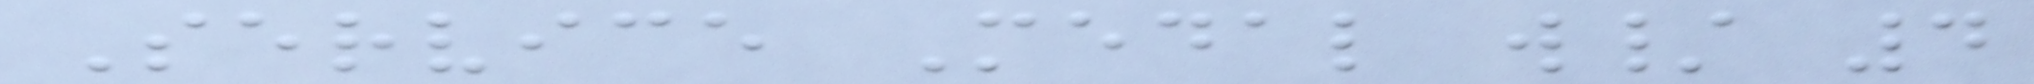Service Medal w/ 4
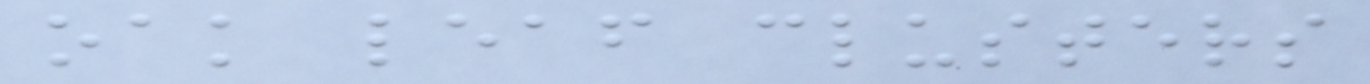oak leaf clusters
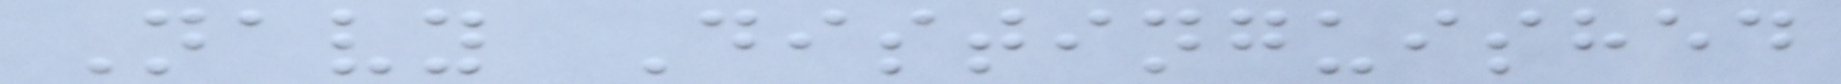Navy Distinguished
